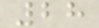28
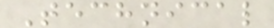Technical
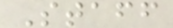Staff
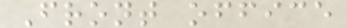Front office
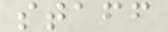staff
